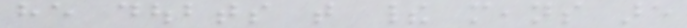he doubts that their means are
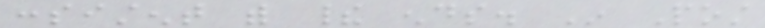consistent with their ends. In Post
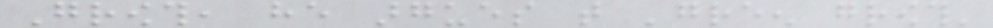Growth, he argues that 'green growth'
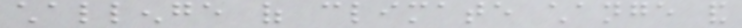challenge of climate change and
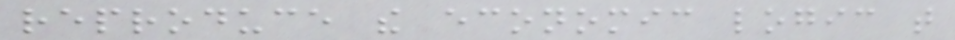reproduce the economic logic that
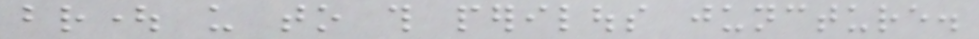brought us to this perilous juncture.
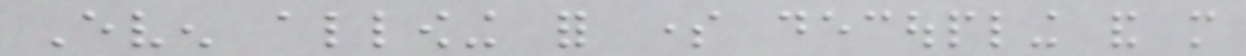Even allowing for some decoupling and more
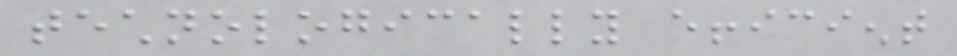technologically efficient
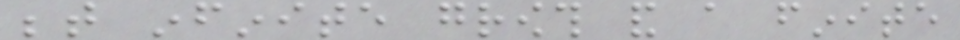between infinite growth and a finite
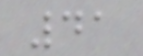41
